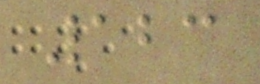123
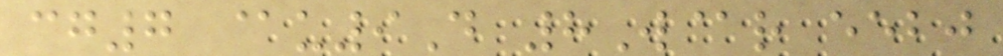cg7 @u9D 8W@r eebj
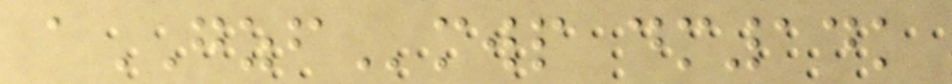aGZFmwp dm14k
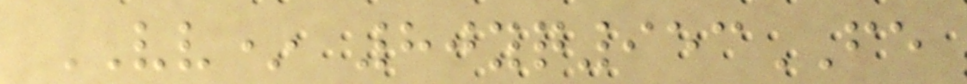VV* 80yq953FE
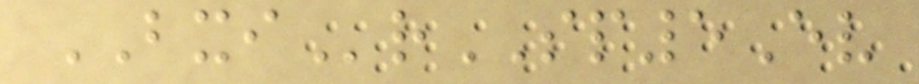BXIrSP5Ev
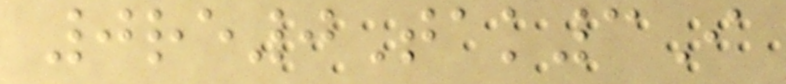0re0Tak3I
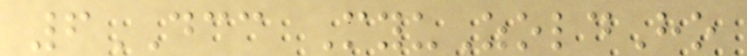6DCC MyuZoldHo
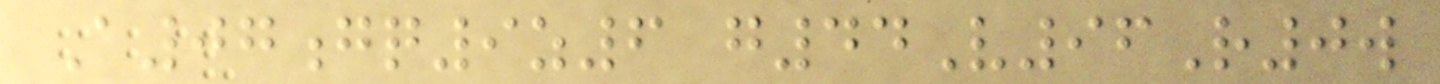A07gq9z6 g44V96R0w
